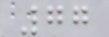77
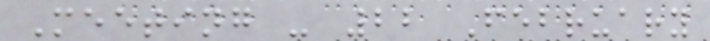Meeting - 22 February
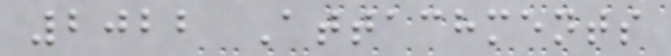2022 Attachments
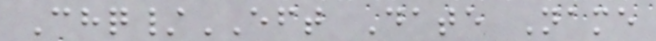Chq/EFT Date Name
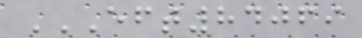EFT84069
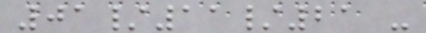01/11/21 -
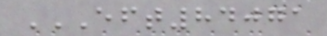EFT84071
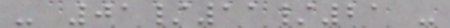- 01/11/21 -
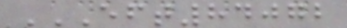EFT84072
